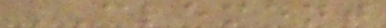CLEMENT
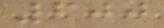600
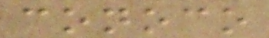conoco
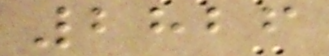2826
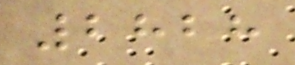2828
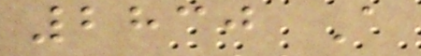2830 A
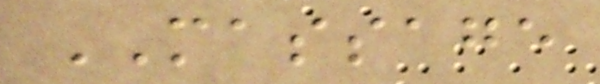MASSAGE
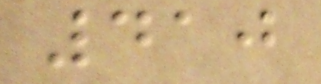410
